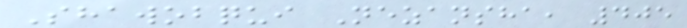Shawobqui Nezansha, 405
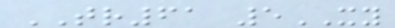TR61 5XY
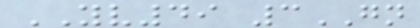YV49 3GN
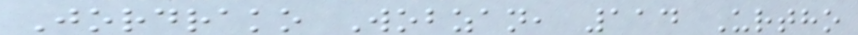Jordrako Wobzan, 114 Urtho
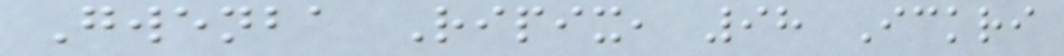Gwenba Ripix, 98 Ickri
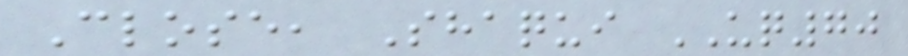Close, Shaqui UQ70
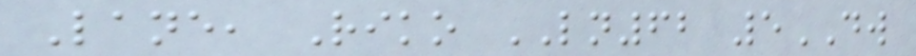Lane, Riko LN62 5DW
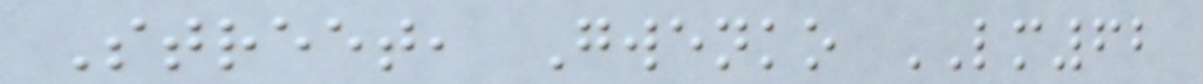Street, Gwenko LM62
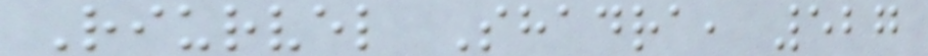Riurvel Shadra, 527
